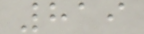819
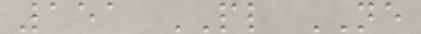151 PL NE
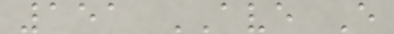151 AVE E
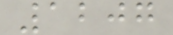1207
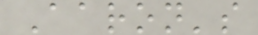Aaron's
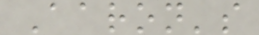Aaron's
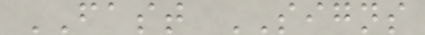FAST SIGNS
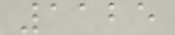1125
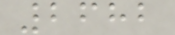2682
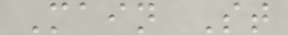Main St
